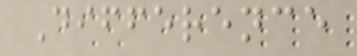Difference
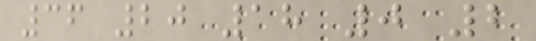36 20 18 0 2
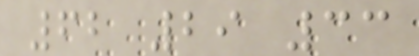62 29 33
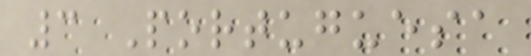3 Portuguesa
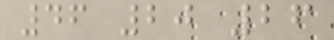46 20 26
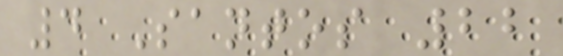4 Santos 22
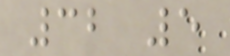32 5
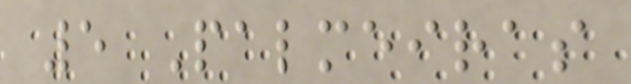5 Palmeiras
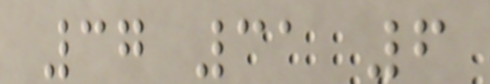37 31 6
